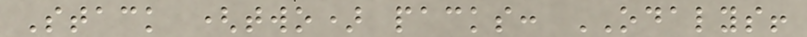Stack (two) packs: ODALYS!
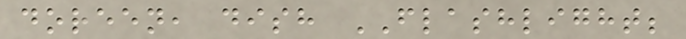doreen, dish FLASHLIGHT;
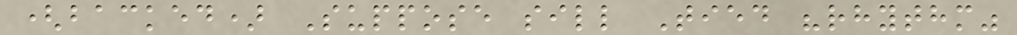(backed) Suppose sill Tied "rhythm"
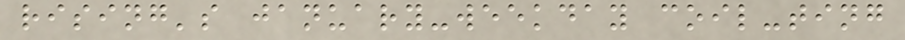rising's january-weekday coil-ting
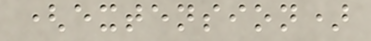(extension)
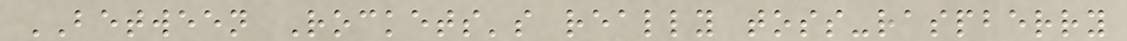BETWEEN Rockets's really toss-raspberry
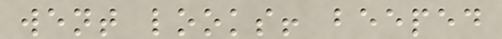went looks! beeped
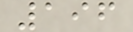196
